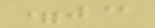=j@
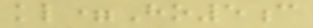kl=Ho5c
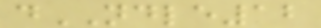dNDLE12
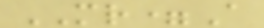MR=A
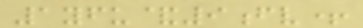1yfu&9fv+
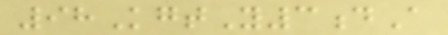98KgtY3dA
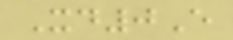Xd0E
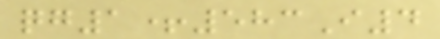qg1+583I4
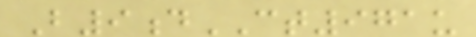B9dCT971u
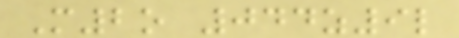M2o 044z9l
